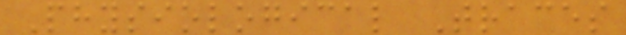Physiological Traces
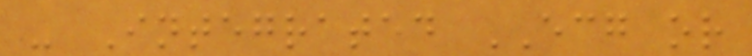- Integrated ECG or
